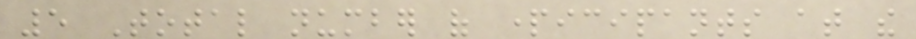5 Total number of participants at the
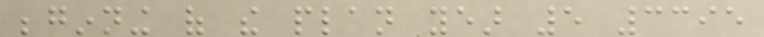beginning of the plan year 5 3395
